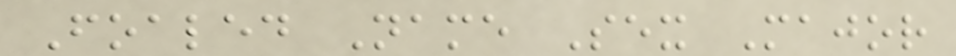Foaled Name Sex Major
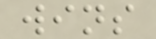wins
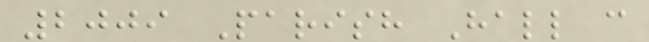2009 Parish Hall c
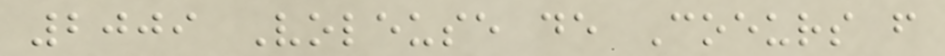2009 Voleuse de Coeurs f
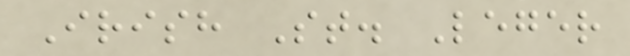Irish St. Leger
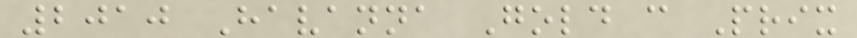2010 Havanna Gold c Prix
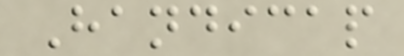Handicap
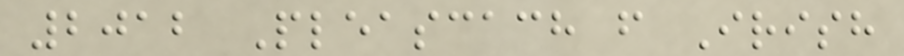2012 Pleascach f Irish
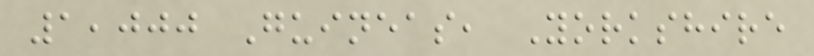1,000 Guineas, Yorkshire
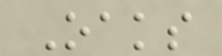Oaks
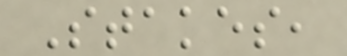Stakes,
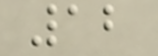12
